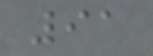91
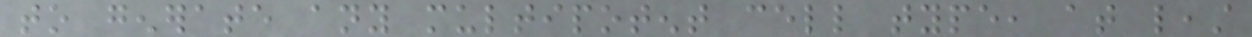to generate any multipotent cell type, at least
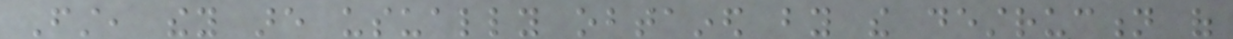First, they are usually obtained by the destruction of
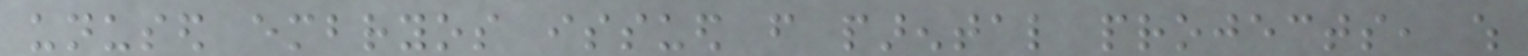unused embryos issued from parental projects, which
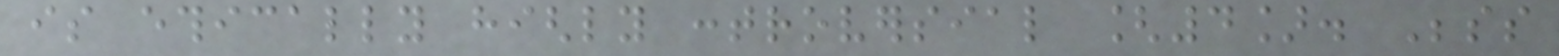is ethically highly controversial [4]. Besides
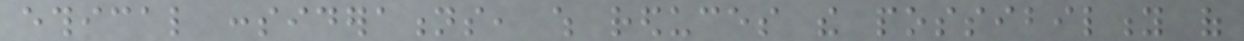ethical considerations, which reduces the possibility of
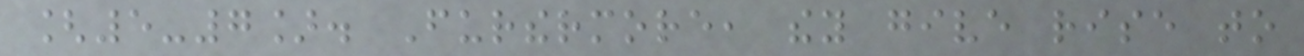[5-7]. Furthermore, they give rise to
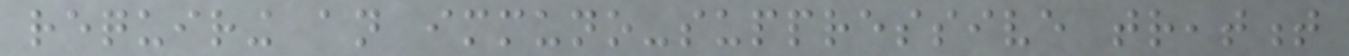requiring an immuno-suppressive treatment
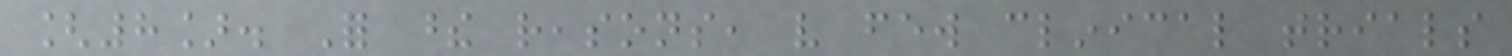[8]. For these reasons, very few clinical trials
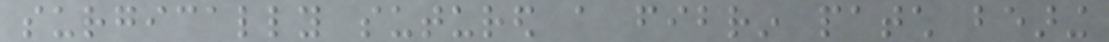surgically sutured a fibrin patch bearing
